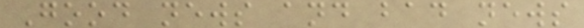Good news and bad news
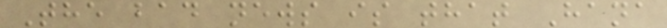The bad news is that Hana
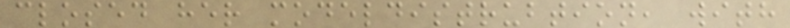closed her modeldistrubtion, with
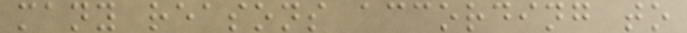many reasons according to
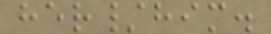her/him.
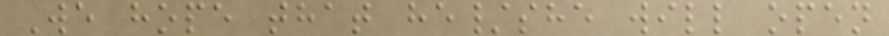We hope that he/she will open
